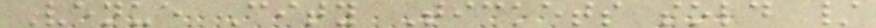Venue City Tickets sold /
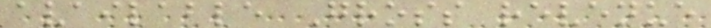available Gross revenue
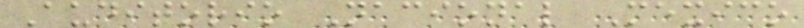Auditorio Nacional Mexico
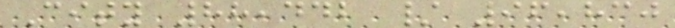City 88,442 / 96,830
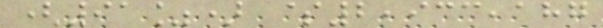(91%) $2,933,187
